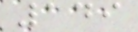149
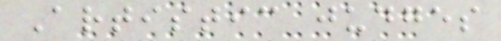Artistic judges
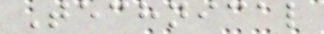Technical
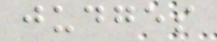judges
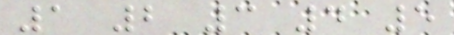1 2 3 4 5
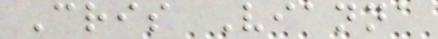Cris Vianna
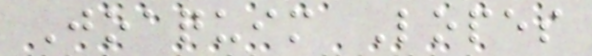Joaquim Lopes
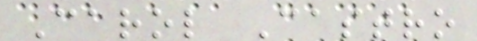Carol Castro
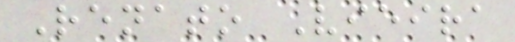Renato Vieira
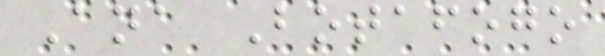Ana Botafogo
